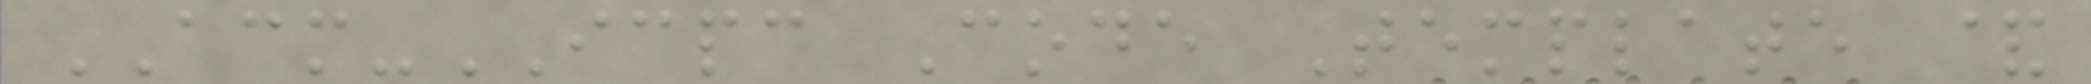ACM-ICPC Code Template &
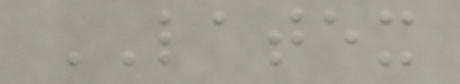LATEX
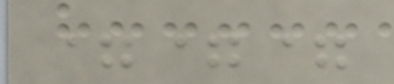===
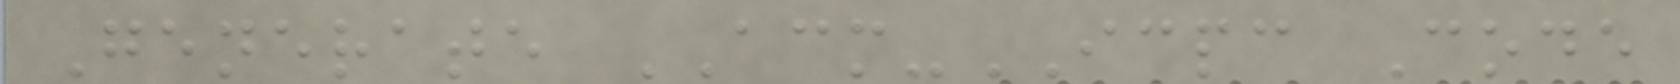Generate ACM-ICPC Code
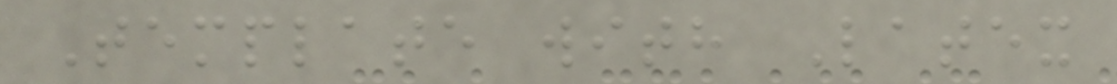Template with Latex
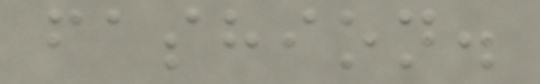fashion.
